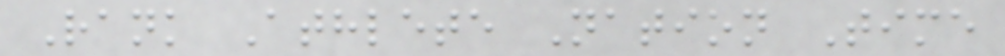Rank Athlete Nation Time
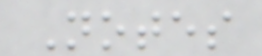Notes
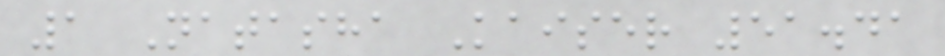1 Natasha Kaiser 51.41
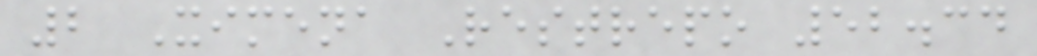2 Ximena Restrepo 52.34
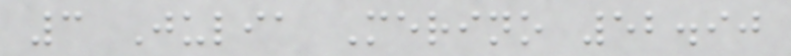3 Julia Merino 52.90
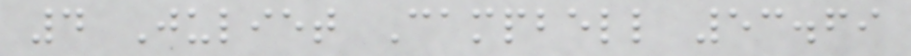4 Juliet Campbell 53.69
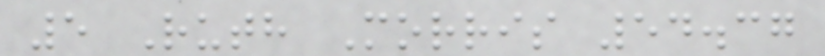5 Ruth Morris 54.37
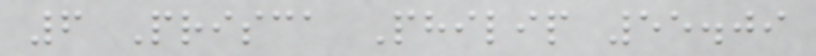6 Prisca Philip 55.09
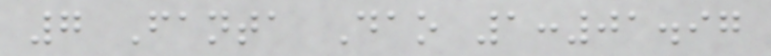7 Fanta Dao 1:01.97
